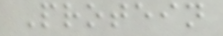Protein
